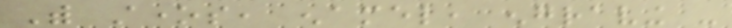With stones, enamel, engraving -
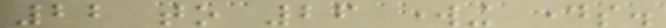22 to 26 working days.
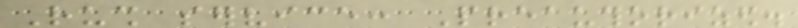Rush service: Preauthorized.
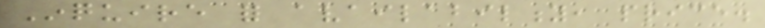Inquire for availability, price.
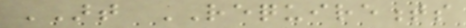ART REQUIREMENTS
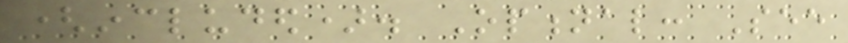(included). Optional: See
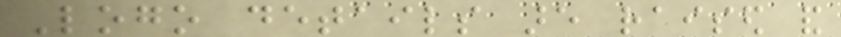Logo details are raised and
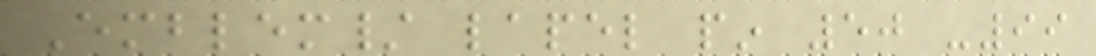Emblem/ lapel pin 50 -99
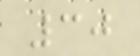30
